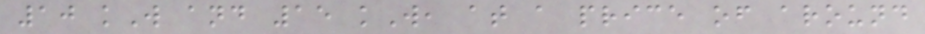10 kW and 15 kW, at a price of around
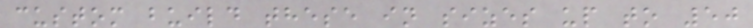custom build these in sizes up to 50
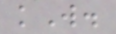kW.
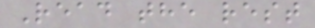Read the rest
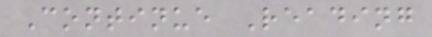Continue Reading
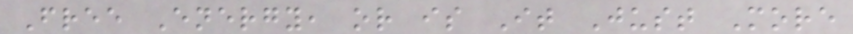Free Energy, or is It Just More
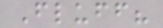Fluff?
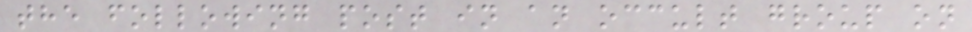the following post in an occult group on
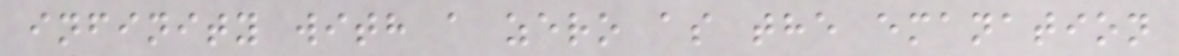infinity with a zero as the emanation
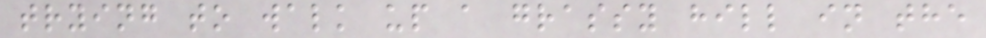trying to walk up a grassy hill in the
